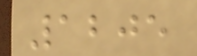1205
